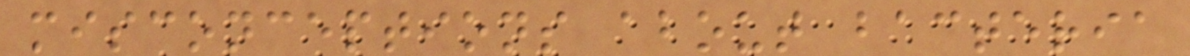misconceptions about bacteria
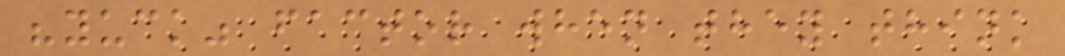"yuck" factor when they think
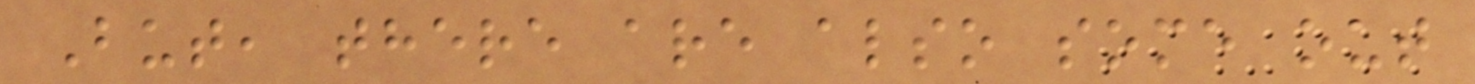But, there are also some out
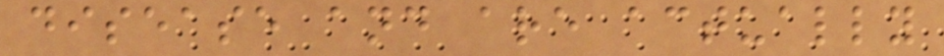disease and are actually
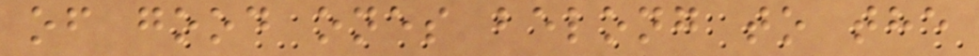of good ones belong to the
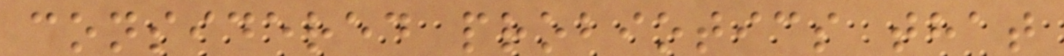considered probiotics that
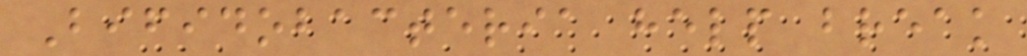Bifidobacteria help break
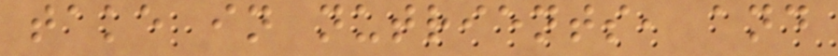take in nutrients, and
